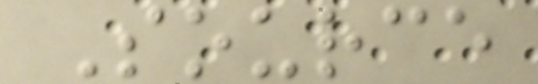Source
